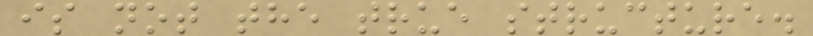is not the true structure.
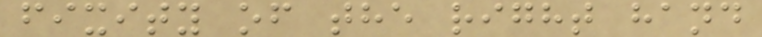fixity of the right hand
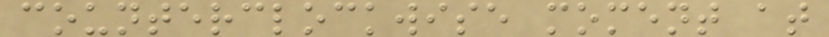counterclockwise moment at
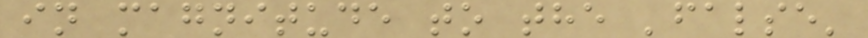in magnitude to the 'false'
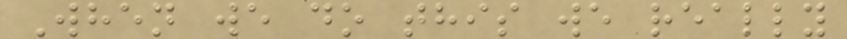When we do this we really
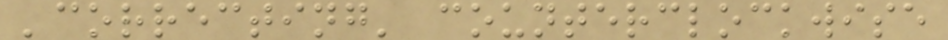'correcting' counterclockwise
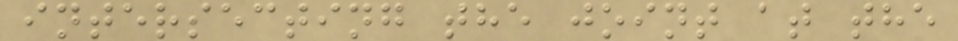intersecting the joint at the
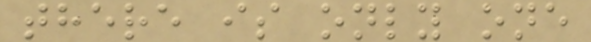there is only one
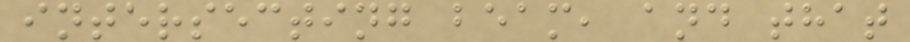intersecting beam, and that
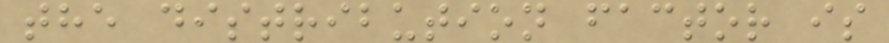the distribution factor is
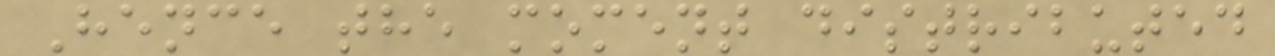Hence the moment distributed
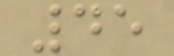45
